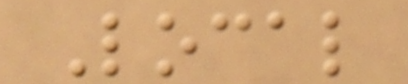Local
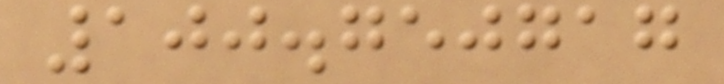100.750717
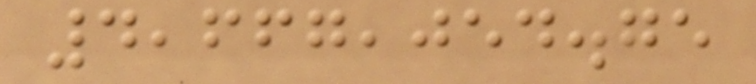4,667,054.75
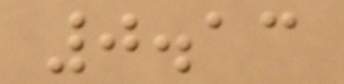0.13
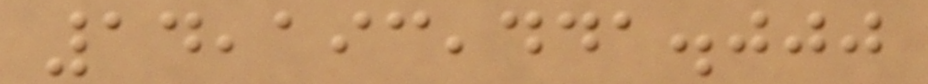14,193,441.000
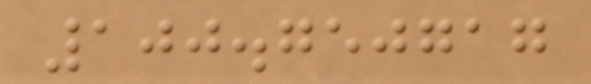100.750717
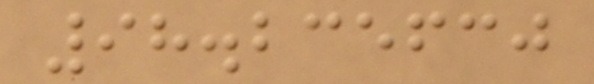98.235630
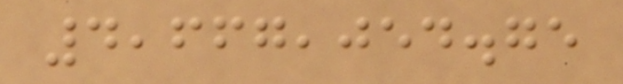4,667,054.75
